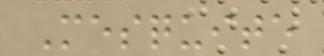Mesquite
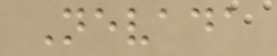Nevada
